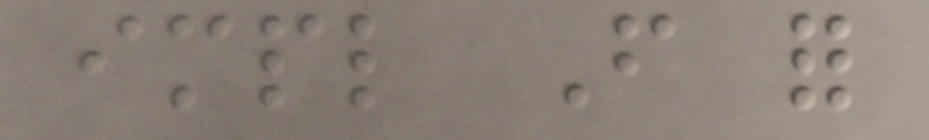impl From for
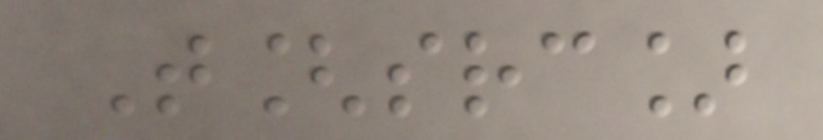T[src]
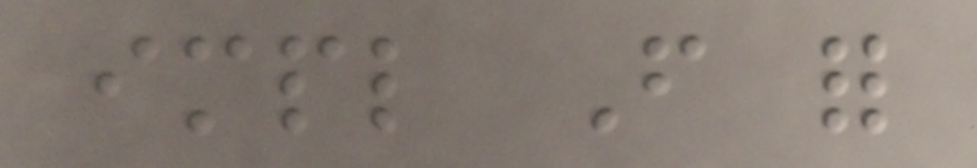impl From for
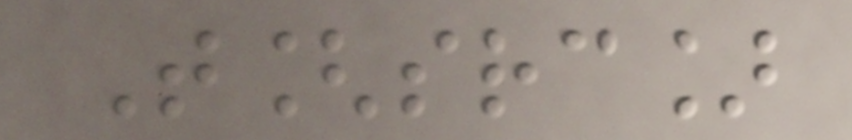T[src]
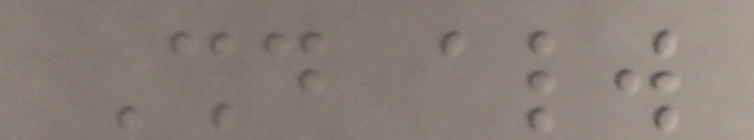Should always
